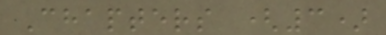Chapters (3)
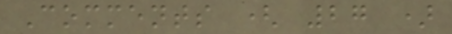Comments ( 27 )
